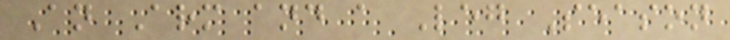An Arm and a Leg Season
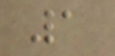1
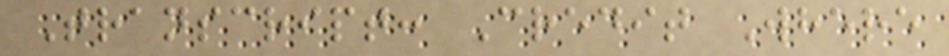Transcript: Credit Where
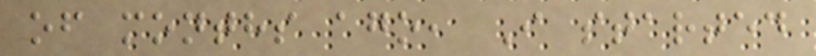of months ago, I started
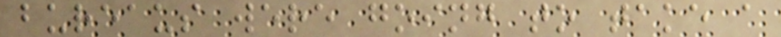bureaus were going to take a
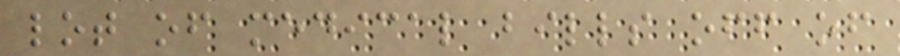lot of medical bills off of
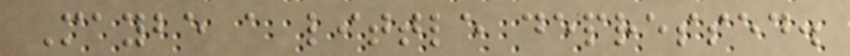Maybe a little depressed.
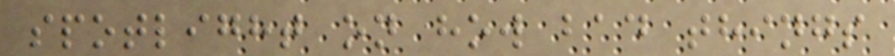spotlight on how bad things
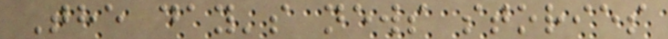The day's news stories
